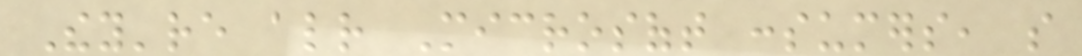They're already Microsoft consumers, so
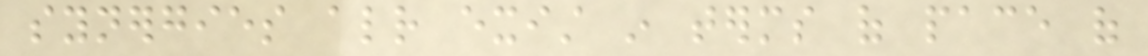synergies already exist in terms of pace of
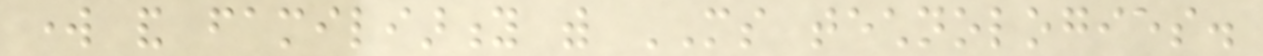work and familiarity with MS technologies.
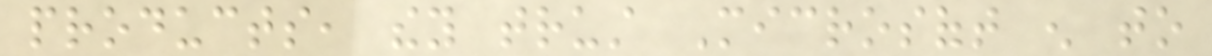products, they trust Microsoft enough to
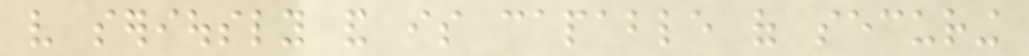very seriously and is capable of securing
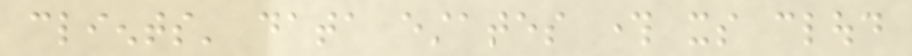clients' data estates through its cloud
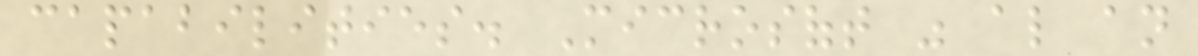capabilities. Microsoft was also an
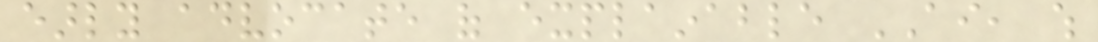early advocate of explainable AI, which
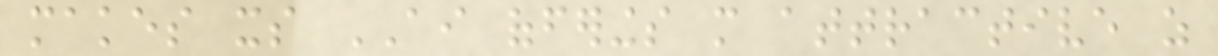makes its AI offerings more attractive as
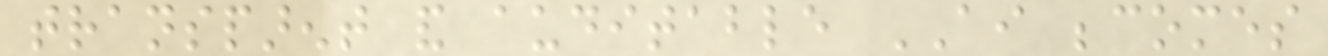transparent and auditable AI becomes
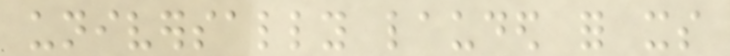universally lauded for its
